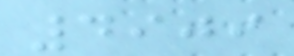4909
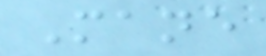Mane
